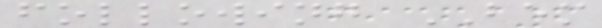following BEM
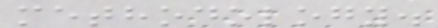methodology.
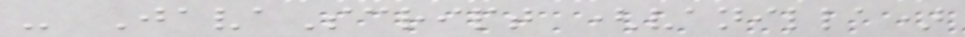- JavaScript (vanilla)
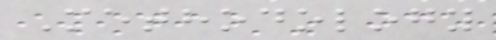Methodology
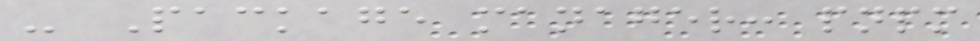- Package manager: pnpm
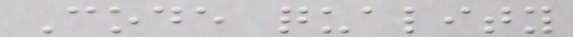Code quality
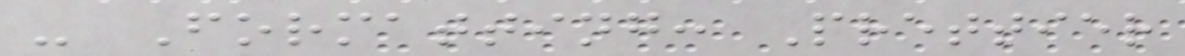- Formatting: Prettier
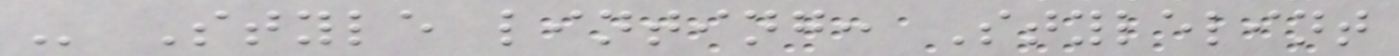- Style linting: Stylelint
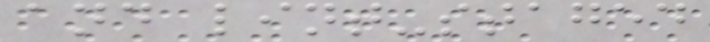and lint-staged
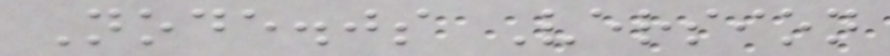Node.js Version
